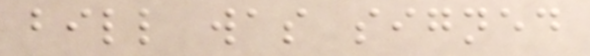bill was signed
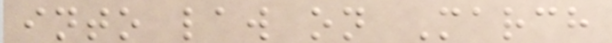into law on March
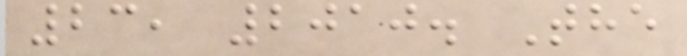23, 2010. The
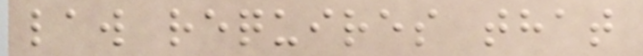law requires that
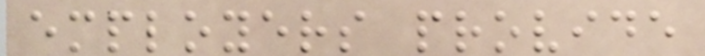employers provide
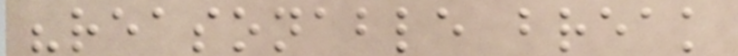"reasonable break
